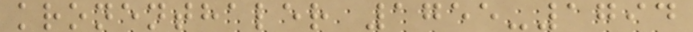kronenthaler 1755-1794
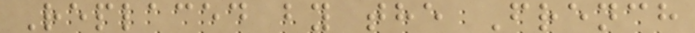Replaced by the French
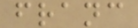franc
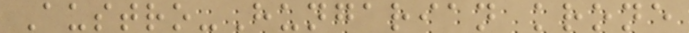Austro-Hungarian krone
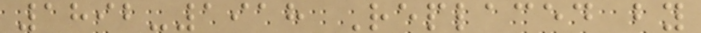1892-1918 Replaced by
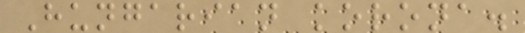Hungarian korona.
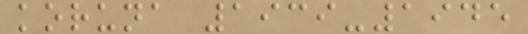koruna 1939-1945
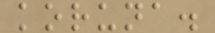koruna.
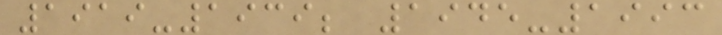1919-1939; 1945-1993
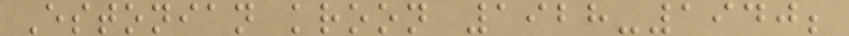Estonian kroon 1928-1940;
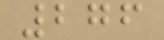276
